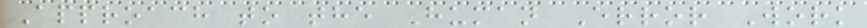Approach to the Human Error Work
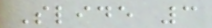Slide 3
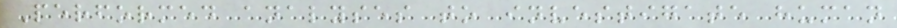Performed analyses to investigate human
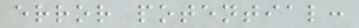error potential:
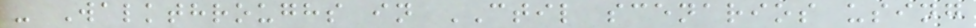- Walkthroughs in CTIL scenarios using
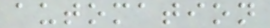automation
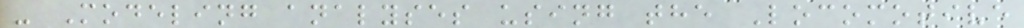- Modeling analyses using the Locomotive
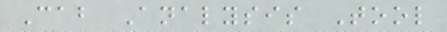Cab Analysis Tool
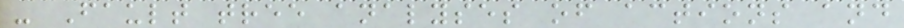- Fault tree analyses of actions and
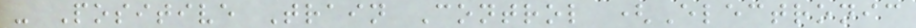- Positive Train Control (Electronic
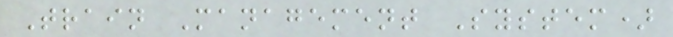Train Management System)
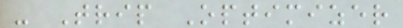- Trip Optimizer
